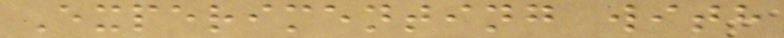Experimenting with
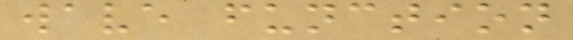wave function
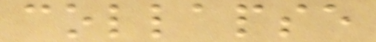collapse
